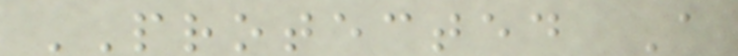PROTECTED A
